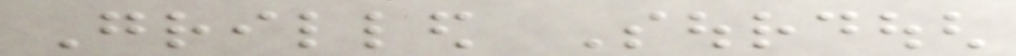Grilled Sourdough
